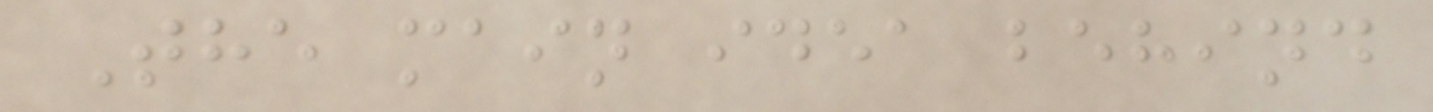The main idea behind
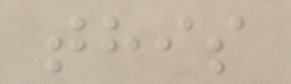this
